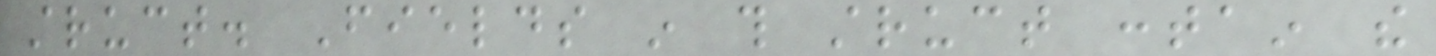struct. Fields in this struct contain the
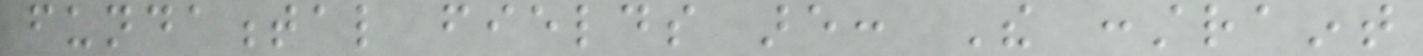fundamental fields are: The constraint
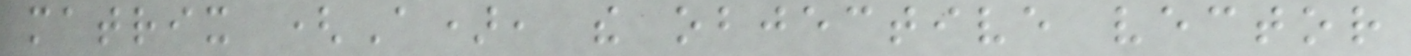matrix (A), the objective vector
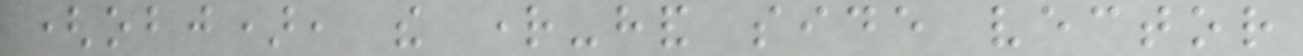(obj), the right-hand side vector
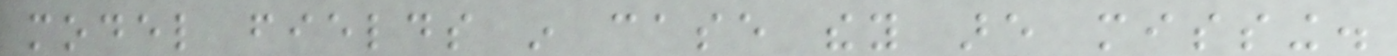model fields in case they are missing.
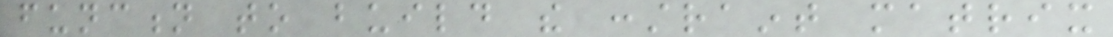function to build the constraint matrix
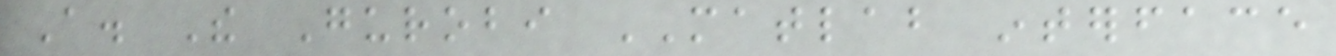A. The Gurobi MATLAB interface
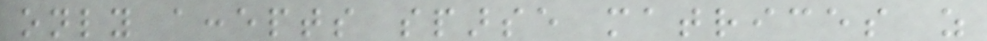only accepts sparse matrices as
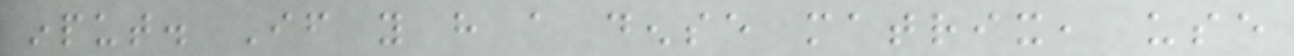input. If you have a dense matrix, use
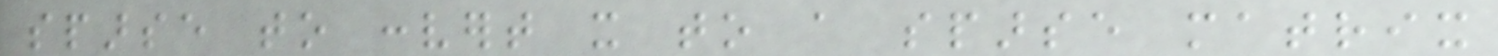sparse to convert it to a sparse matrix
